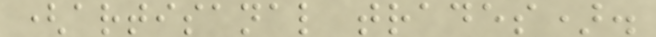(artisanal trades).
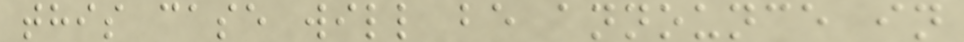this case will be announce in
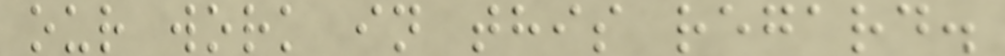our work in this regard.
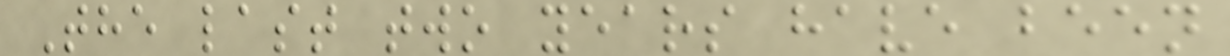The last two years have been
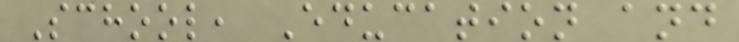School, Education and
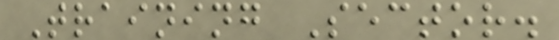Training Sector.
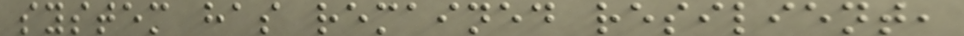system has remained resilient,
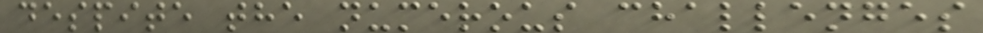despite the numerous challenges
